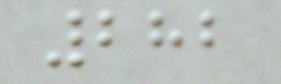282
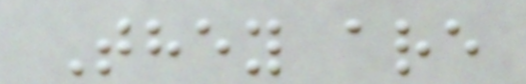They are
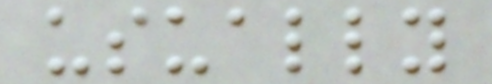usually
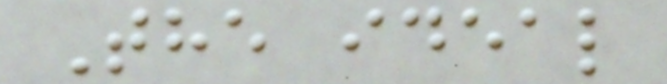The ideal
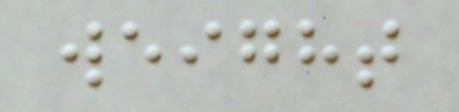weight
